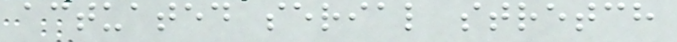actuated serial stretch
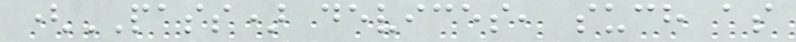(PASS) devices, such as
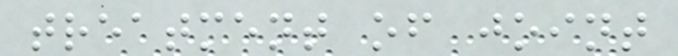treatment of joint
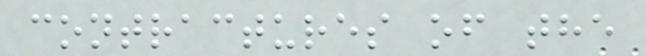contractures of the
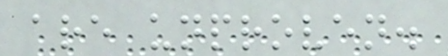are unproven.
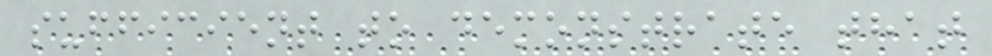sufficient to demonstrate that
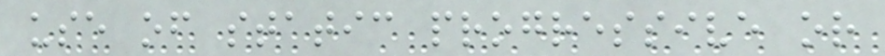use of static progressive or
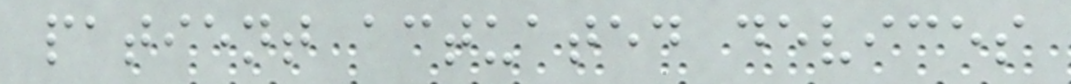patient actuated devices
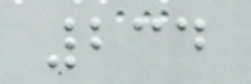234
